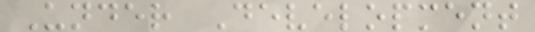Under Development
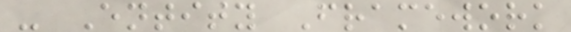- Entity Framework
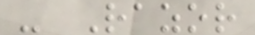- Razor
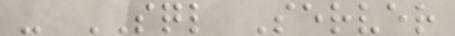- SQL Server
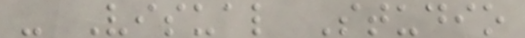- Visual Studio
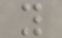y
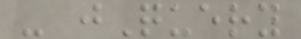- jQuery
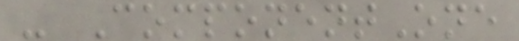- ComponentOne
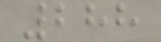288
